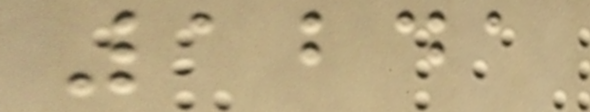1241
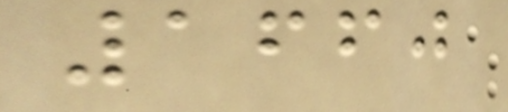1660
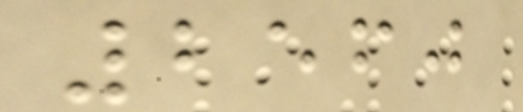2560
